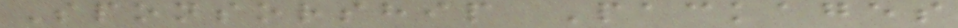Sponsorship Packages
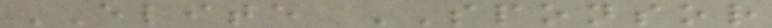ELITE SPONSOR
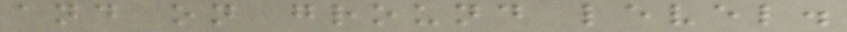and on ground level.
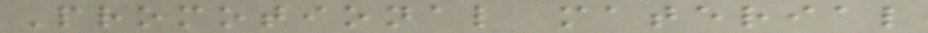Promotional material
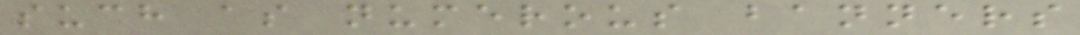such as numerous banners
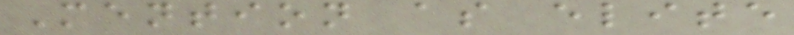Mention as elite
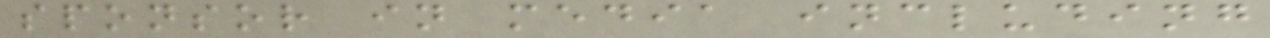sponsor in media including
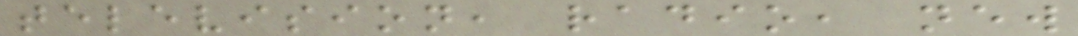television, radio, new
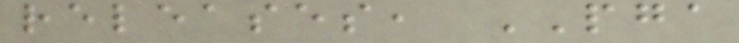releases, PGA
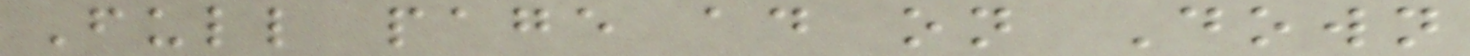Full page ad on Down
